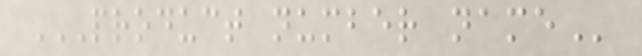PRODUCT NUMBER NAME
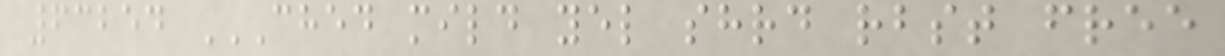63254 CHED MILD YEL SHRD RBST FREE
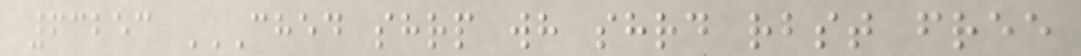63253 CHED SHRP WH SHRD RBST FREE
